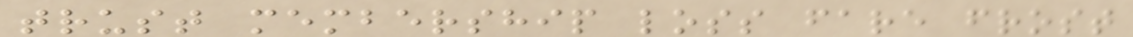trust membership loss fare frost
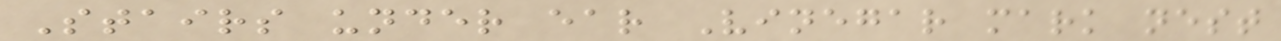Stairs under ear Vinegar mark nest
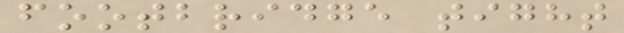footbridge tight
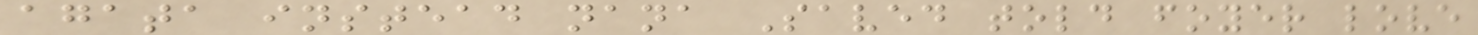agata instead nana Saved told foyer love
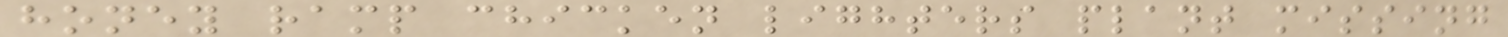honey ramp chicken lighters plant missing
